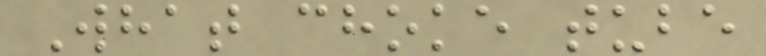What choke tube
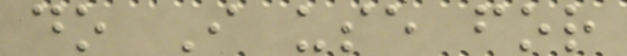do I use for
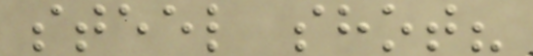steel shot?
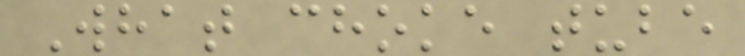What choke tube
